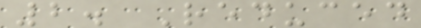2. Reduced
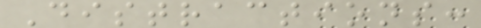Distractions:
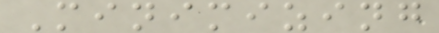Minimizing
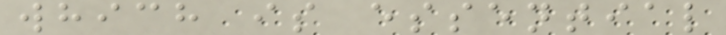which is essential
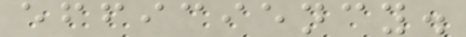efficiency.
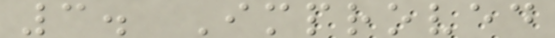3. Improved
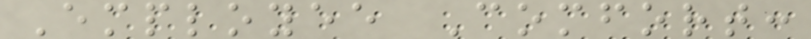Employee Comfort:
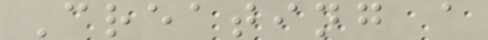Creating a
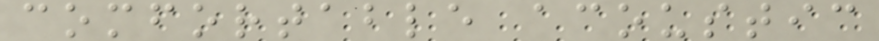comfortable acoustic
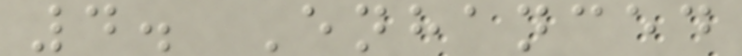4. Enhanced
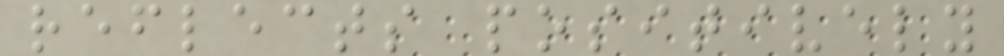reflects positively
